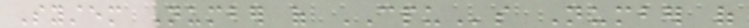System Number of CPUs Number of
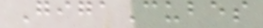GigaCubes
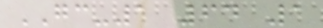GC-1 64 1
